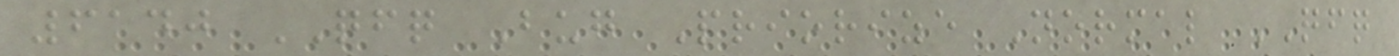6140 QFQ Bug Priorize Normal QFQ
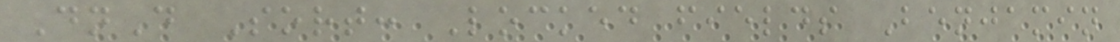DnD Sort: Locked fields Benjamin
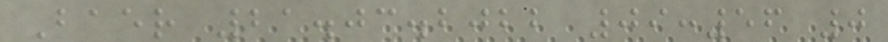Baer 21.03.2022 09:56 0
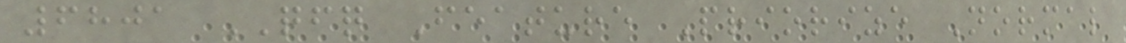6801 QFQ Feature Priorize Normal
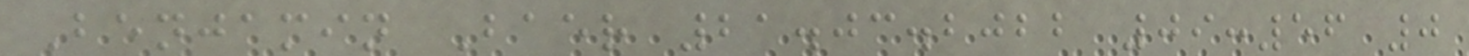Benjamin Baer 21.03.2022 09:56 0
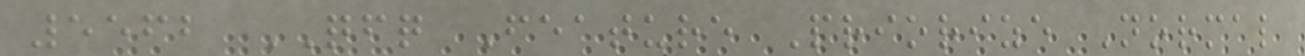5562 QFQ Feature Priorize Normal
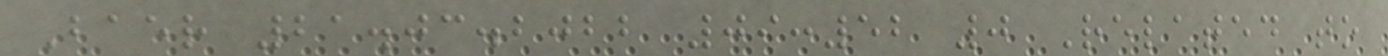Baer 21.03.2022 09:52 0 Related to
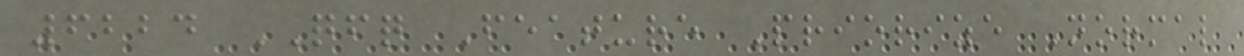6224 QFQ Feature Priorize Normal
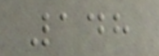148
